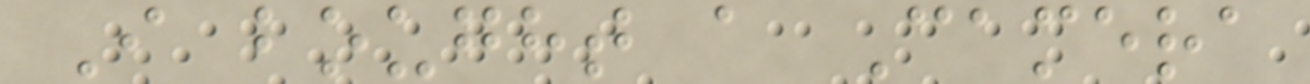I bought a Camera
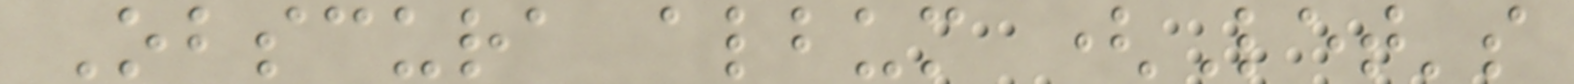Obscura album (Let's
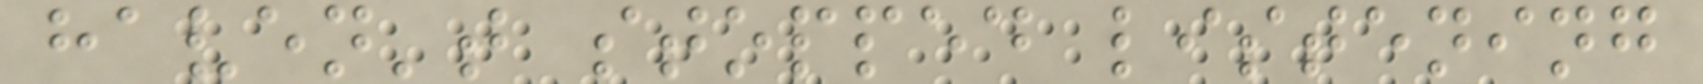haven't stopped listening
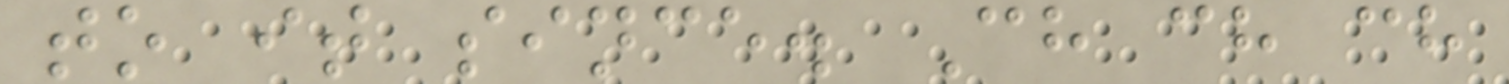to it since. Ch ch ch
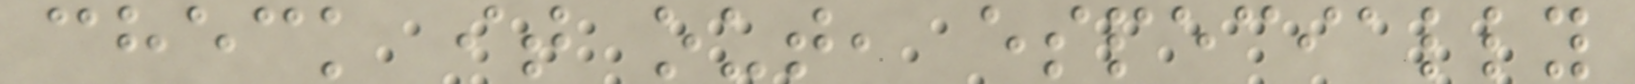check it out, especially
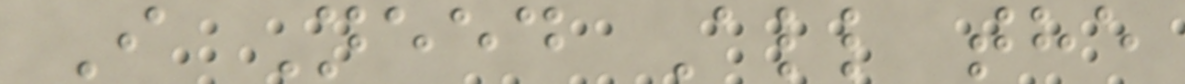I Need All the
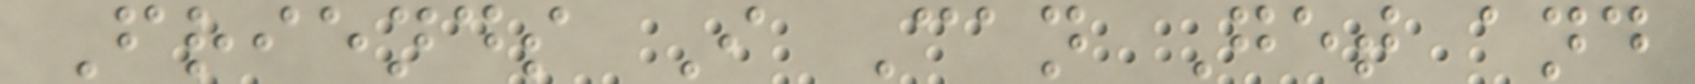Friends I Can Get and
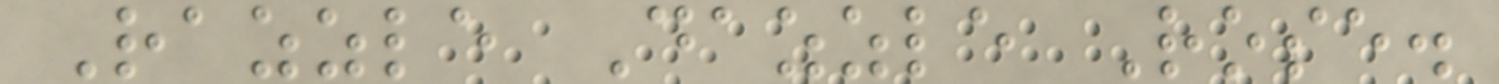Razzle Dazzle Rose.
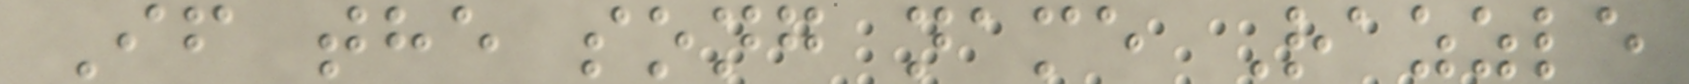If the song name Razzle
